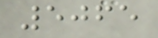5065
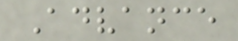Advance
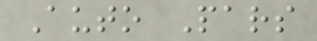Auto Pars
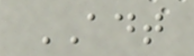ADT
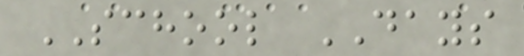SCHOOL DAYS
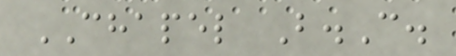CHAPEL B.C.
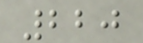220
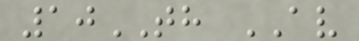10TH AV
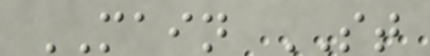MAIN ST
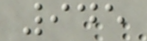945
